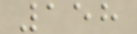158
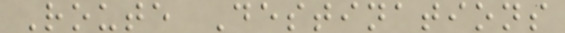Route Destinations
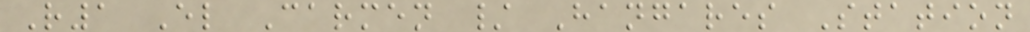R1 El Carmen / Hangares Station
